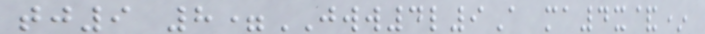tj9 8=JWW4l9A ma4x&*
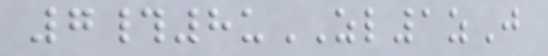7#8uZL1zJ
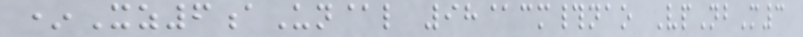*Xz6aUn@l 98@cm#nao VpNbM3
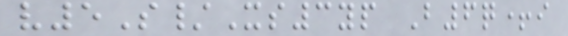v5S/Xs3yp B6q+i
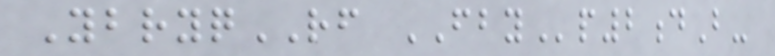YbryqRF FBYp2dB-
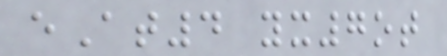eAt4 yx7ot
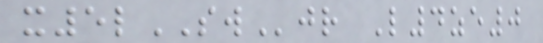x5lSWjr L4ze0
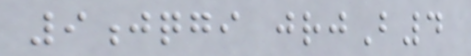9jqgi jrjB4
